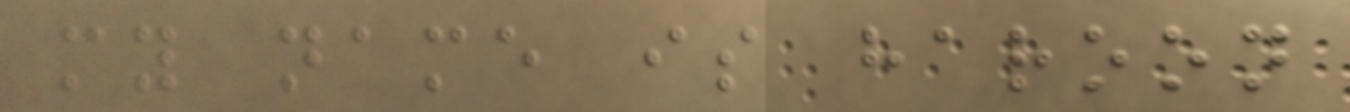my name is haroon
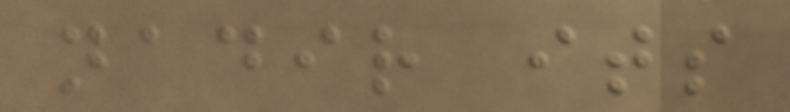nadir its
